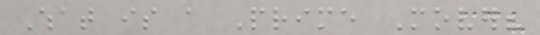What is a Prime Mover?
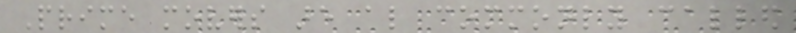Prime movers are also commonly called
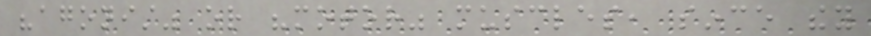"agonist" or "motor" muscles, since they
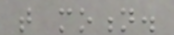that motion.
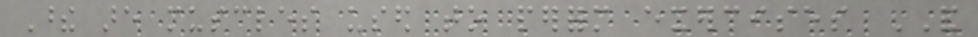These are muscles used to perform exercises AND
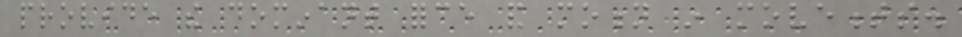provide the dominant force and motion in movements.
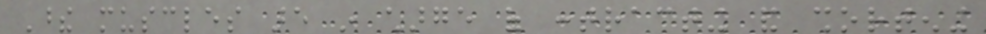These muscles are in charge of contracting and shortening
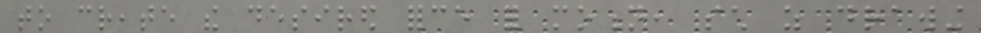to create the desired force for motion, such as drawing
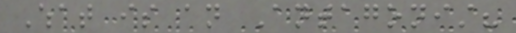What is an Antagonist?
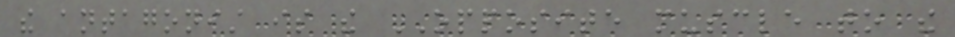the antagonist is the OPPOSITE muscle to the
